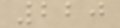220
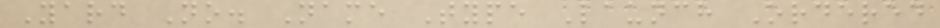Yard No. Name Type Launch Ordered
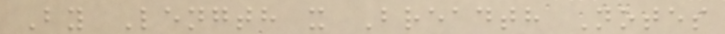By Length x Breadth Notes
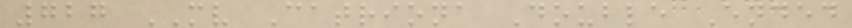727 MV Catriona Double Ended
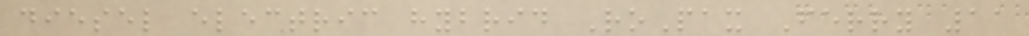diesel electric hybrid RoPax Ferry 11
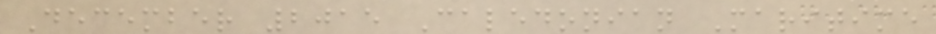December 2015 Caledonian Maritime
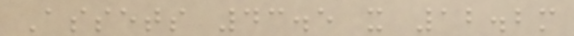Assets 43.5 x 12.2m
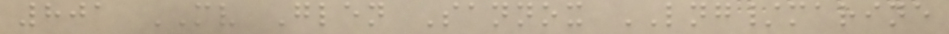801 MV Glen Sannox LNG/marine
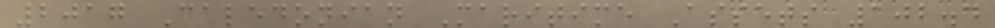2017 Caledonian Maritime Assets 102.4
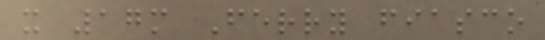x 17m Ferry fiasco
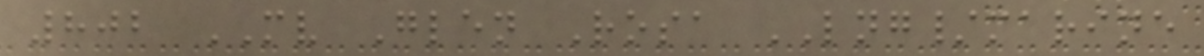802 MV Glen Rosa LNG/marine
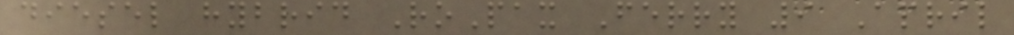diesel hybrid RoPax Ferry 9 April
